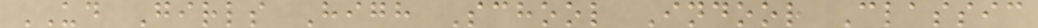UD Girls High School Indoor Classic
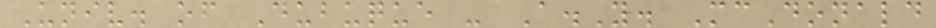Univ. of Dubuque - A.Y. McDonald
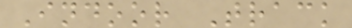Indoor Track
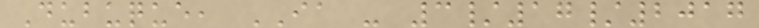Dubuque, IA - 3/17/2017
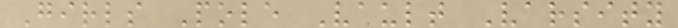Girls Pole Vault Varsity
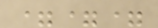===
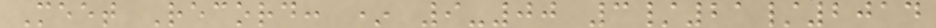Meet Record: * 9-00 3/21/2014
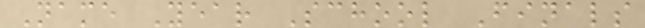Name Year School Finals
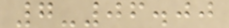7-06.00
